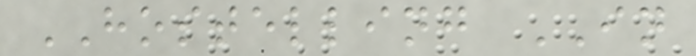HOSTELLING IN
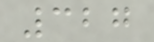327
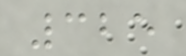325
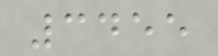3455
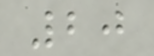20
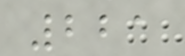221
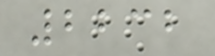2232
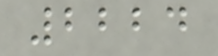2224
